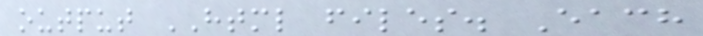output HTML files. Each
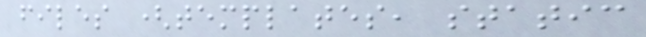files (templates, static
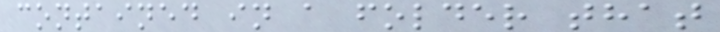contained in a folder that
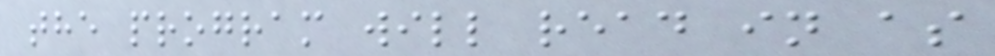the program will read in as
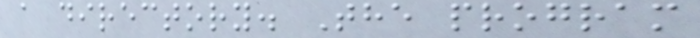a directory. The program
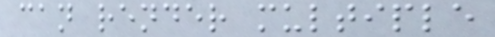can render multiple
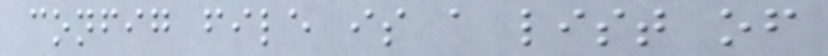config file is a list of
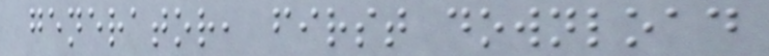generator, first download
